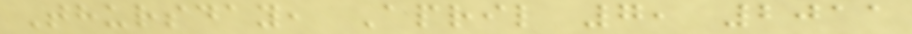Thursday, April 7, 2011
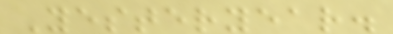Yesteryear.
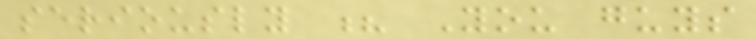seriously ? You guys
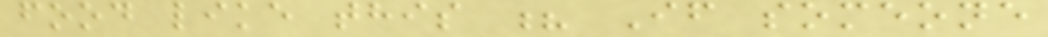food like this ? If someone
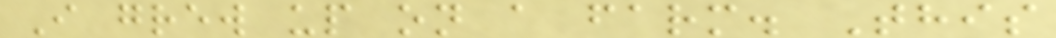I grew up on a farm. This
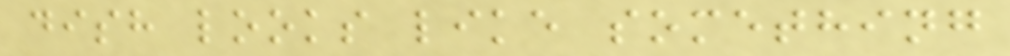dish looks like something
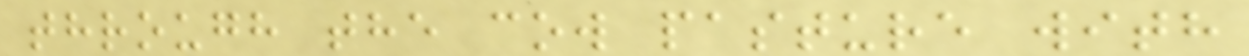through the cow pasture with
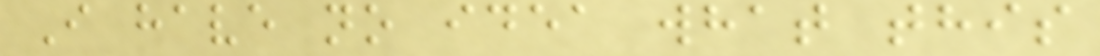I have no idea what this
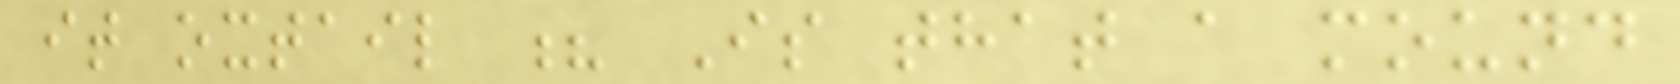it oxtail ? Is that a mound
